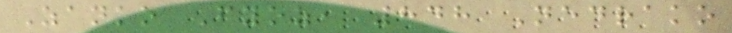Zanko Fyoz, 848 Nedrako
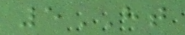5HT
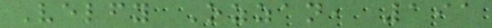Velfy Ozzan, 191
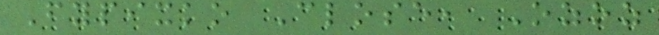Fypixko Close, Ozoz
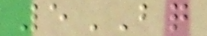5BQ
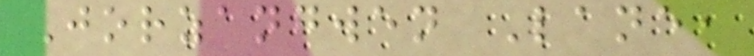Jorzangwen Lane,
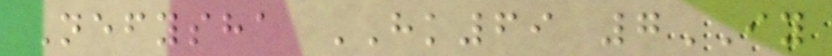Nefysha HK69 7IY
